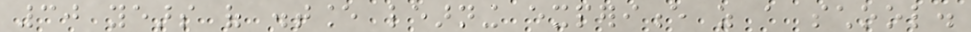30 years of distance learning experience as a school.
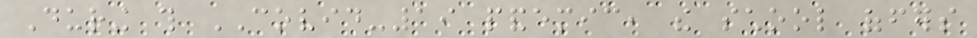During this COVID-19 pandemic, the school offers
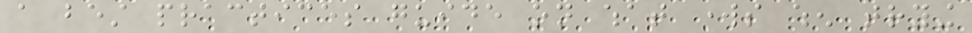a best practices guide on what works when trying
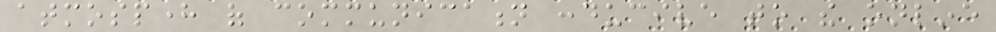atmosphere of communication conducive to the online
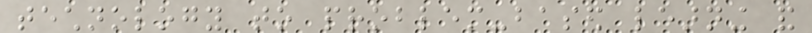technology to problem-based learning and
